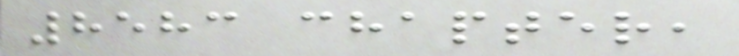8583 chapter,
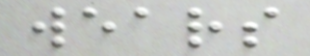wears
